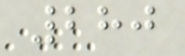280
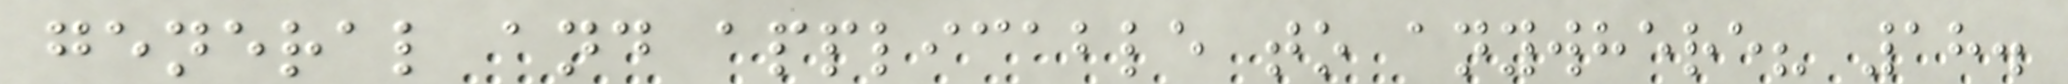general and applicable to anywhere? 18.
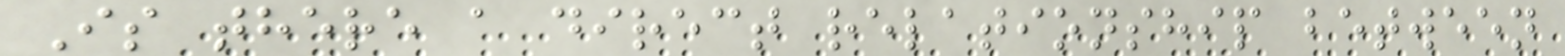Is there a direct relationship between
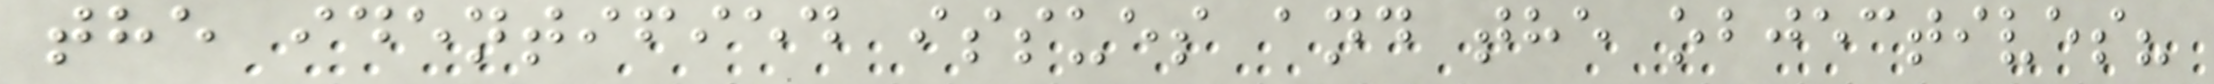the identified issues and the objectives?
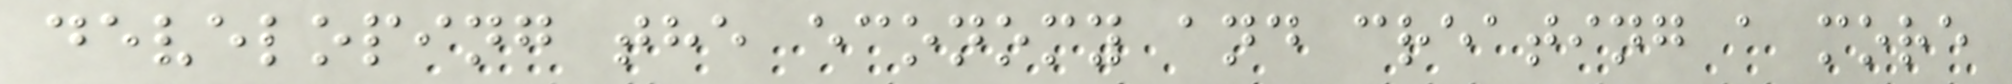developing the economy and creating a more
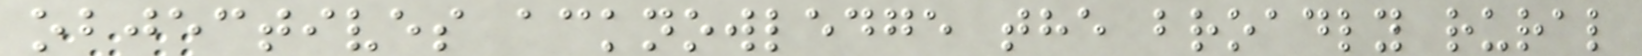objectives acknowledge the broadly rural
